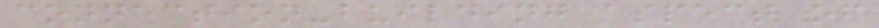connection-building aspect of
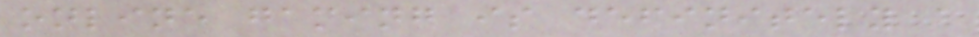online gaming is definitely a
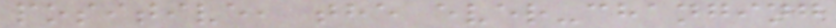positive, the ever-changing
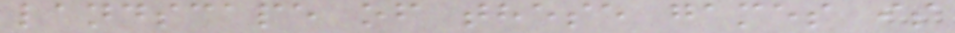landscape of these games is
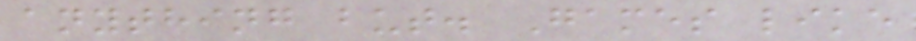anything but. Games like
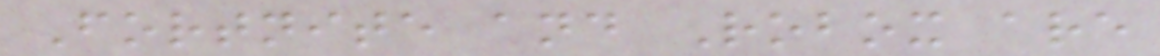Fortnite and Robox are
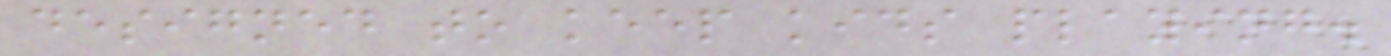designed to keep kids playing.
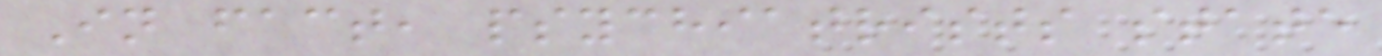In fact, psychiatrists state
